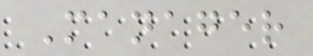Manager
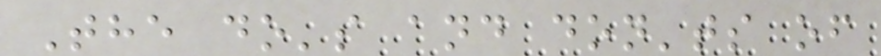The do's and don'ts of
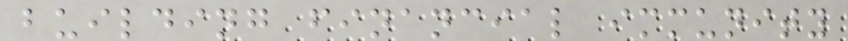building financial immunity
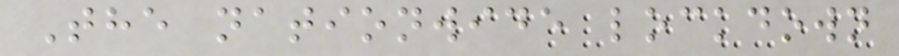The nationwide lockdown
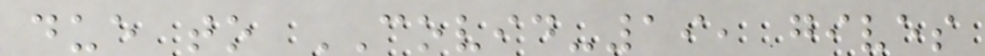due to COVID-19, gives
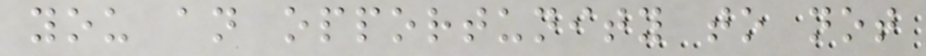you an opportunity to not
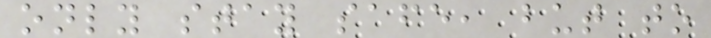only stay safe, but to
